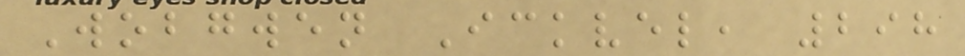Wobgwen Ickvel, 298
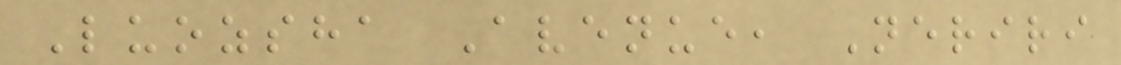Luozsha Avenue, Neriri
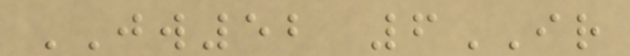JW52 6IR
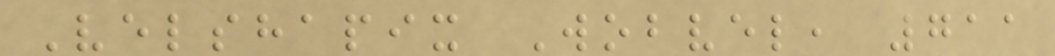Velshapix Wobvel, 711
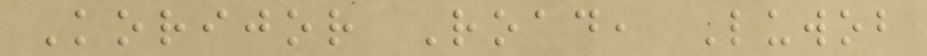Korijor Road, Luwob
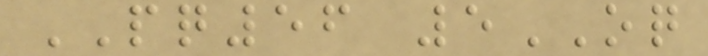PQ56 5OQ
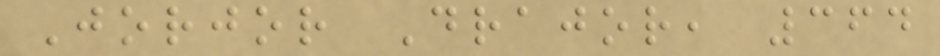Jorjor Drajor, 364
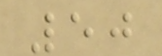50
